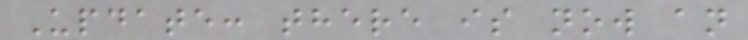Update: there is now an
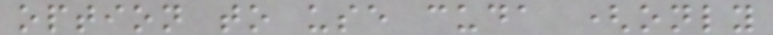option to use cuda (only
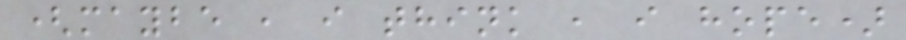(maybe , i think , i hope)
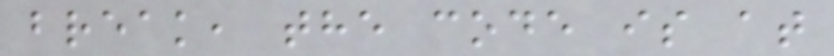break, the code is at
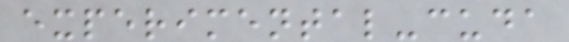experimental-cuda
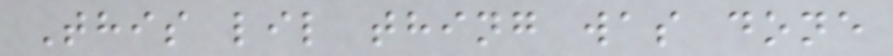This lil thing was done
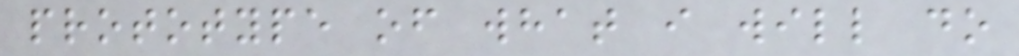prototype of what i will do
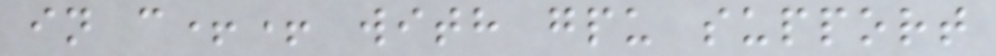in c++ with gpu support
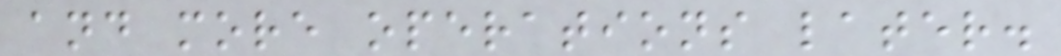and more operations later.
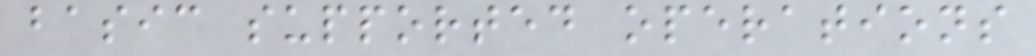basic supported operations
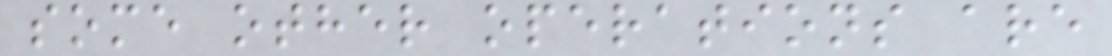some other operations are
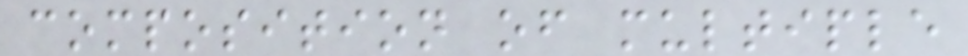composition of multiple
